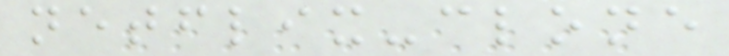netflix-clone
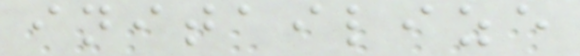initailize
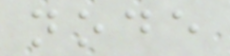node
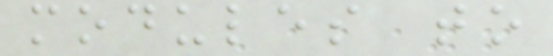modules to
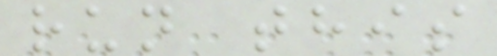run this
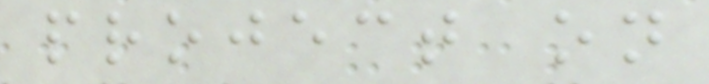project on
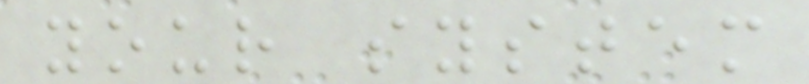your system
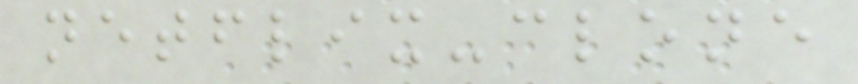netflix-clone
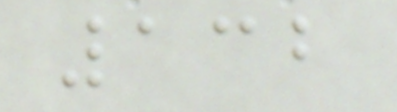132
